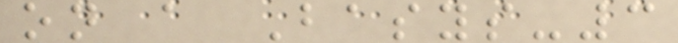on a Basys-3
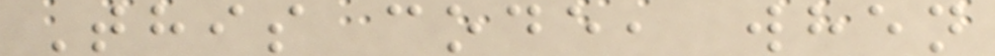This code, when
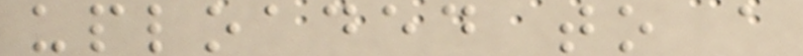uploaded to a
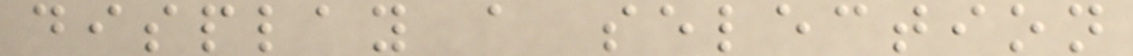display a selection
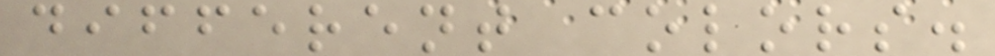different colors.
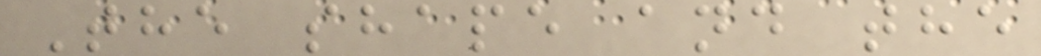The shape and the
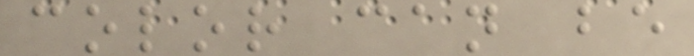color can be
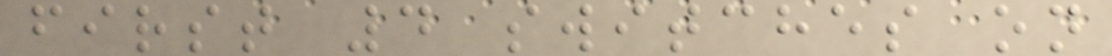first 4 switches on
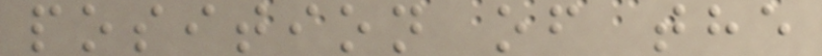position of the
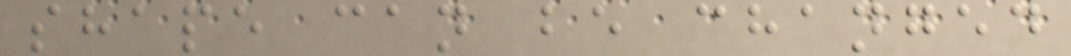shape can be changed
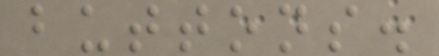buttons.
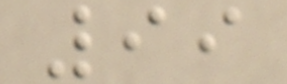99
